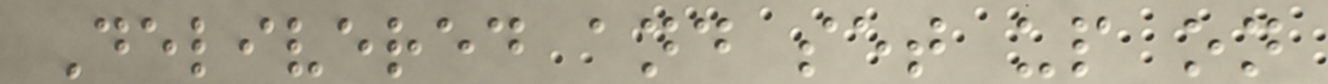Delivered and set up on
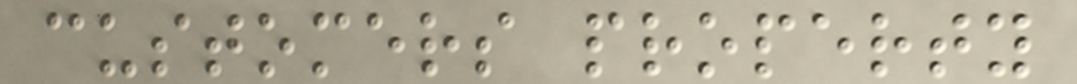customers property
